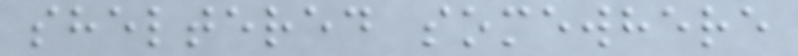sheltered somewhere
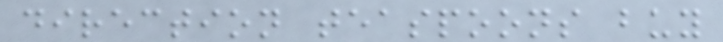direction teaspoons buy
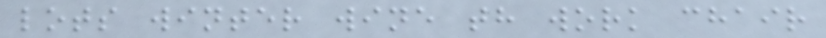lots winter wine th work chair
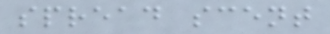spread scent
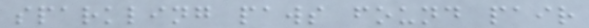sparkling paws found pair
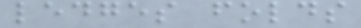ledges folds
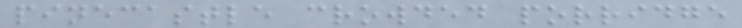pinecastle crowded porridge
